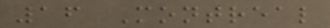16 Montreal
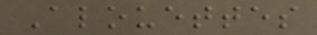Alouettes
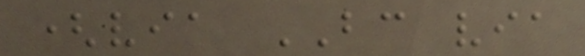(via BC via
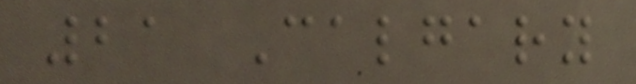21 Calgary
